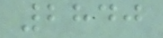2840
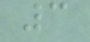3
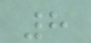8
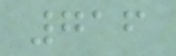716
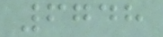6748
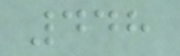448
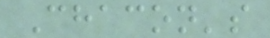Chacon's
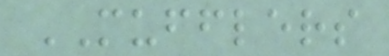MUFFLERS
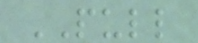PULL
